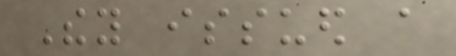They issued a
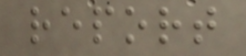report
